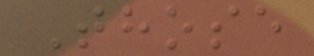Those
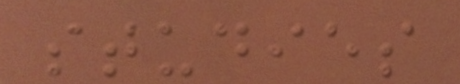studies
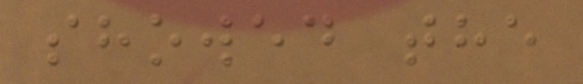showed the
